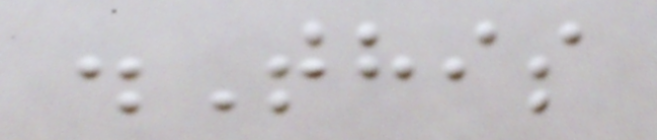.This
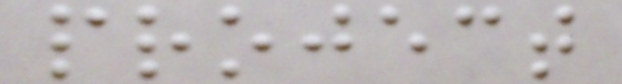project
